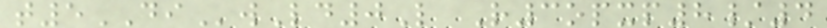t5DIwLd0L R3opxp8/4
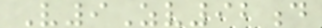V9Zv92d
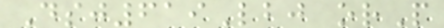Dsj619Lbj orP
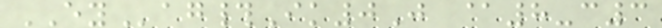EYag#Ik0J @8-c3
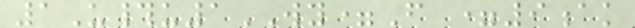1U#u1WY=F =9ak
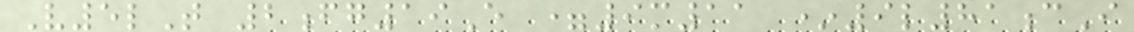V5lT 2fg19E =9m11 *9l81cI
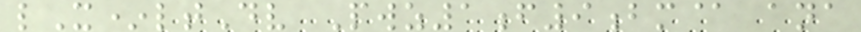lX*ltDv Pwz1f9bm@ ana
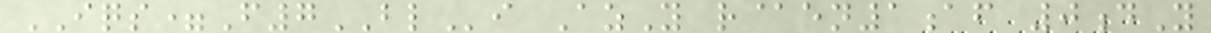IQS=F7BLi AzY r@en1af 0dY
